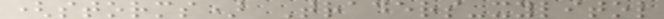(storms) Traders-xylitol
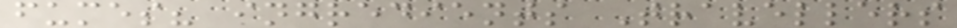fumes? ingredients Travellers
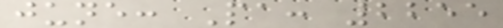june: Pa: 2255
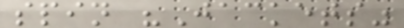spin "Jackets"
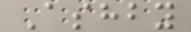Ashby
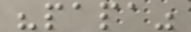"papa"
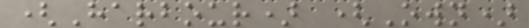(Harbour) (Own)
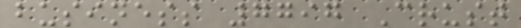business 7797 Crust
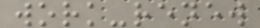work-renew
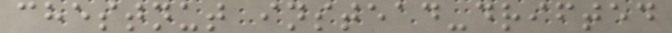chestnut instead-drifted
